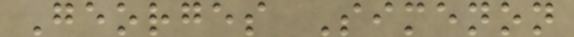Georges Simenon
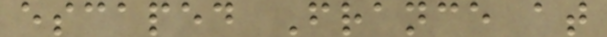escaped France at
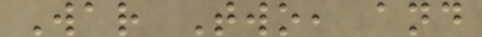War Two, and
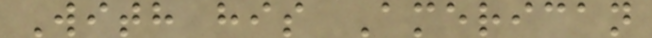With his American
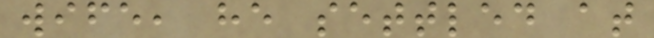wife, he settled at
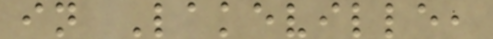in Lakeville,
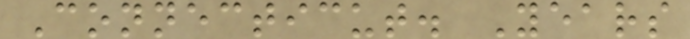Connecticut. Years
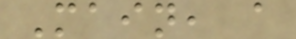Main, a
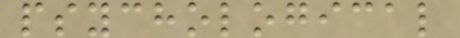psychological
